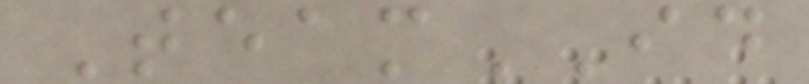TeamID
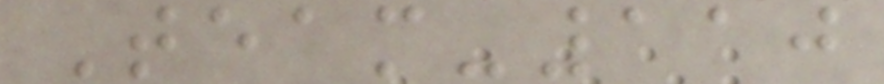Team-110
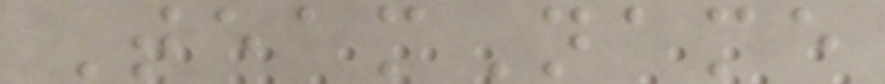TeamName
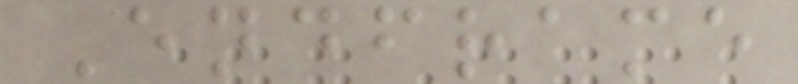Endframe
